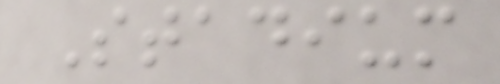Stadium
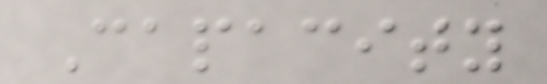Capacity
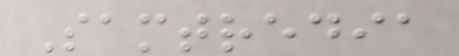Samtredia
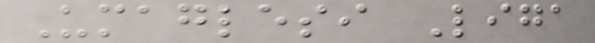Umaglesi Liga
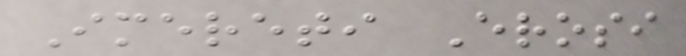Imereti Erosi
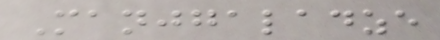Manjgaladze
